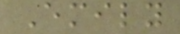Emily
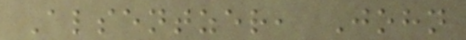Alsentzer, John
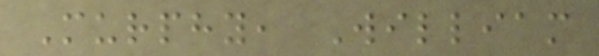Murphy, William
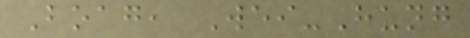Boag, Wei-Hung
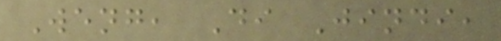Weng, Di Jindi,
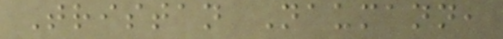Tristan Naumann,
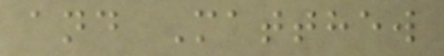and Matthew
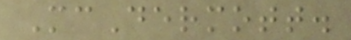McDermott.
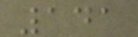141
